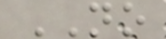NO
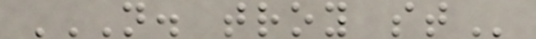N. TROY ST
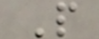P
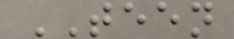TEEN
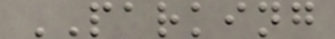PARKING
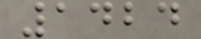1424
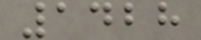1428
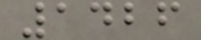1426
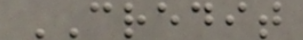CREDIT
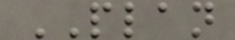PLAN
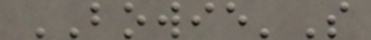BOWIE'S
